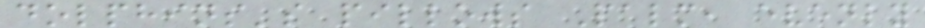dolphins's pillows Palm, evenly
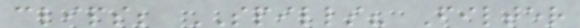clips; SPILLS? Filter
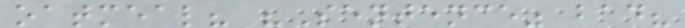oatmeal? "Sentence" bad?
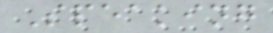Speaking
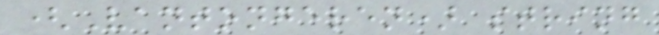(Vantongeren) string
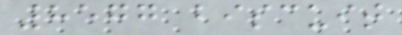8577 biscuit
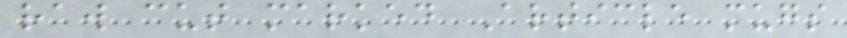raw cut marked Article mugs
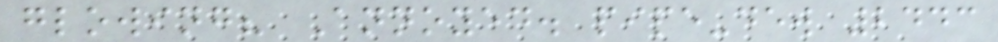glowing? Annoyed. pipe-dew 2443
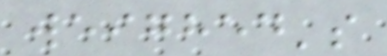weighed's
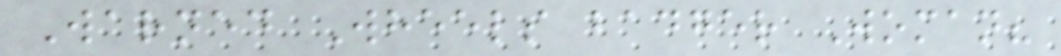Warned Wheels badger Woman?
